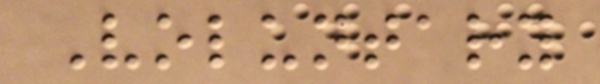Voluntary
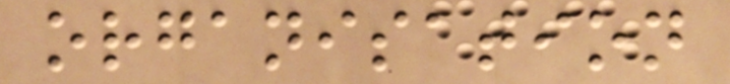organisation
